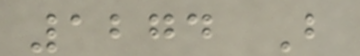1274 B
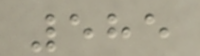585
